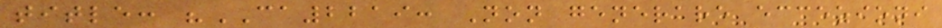title: "CA2219: Non generare eccezioni
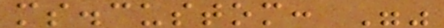ms.custom: ""
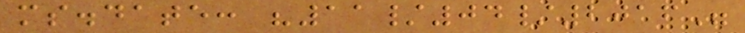ms.date: "11/04/2016"
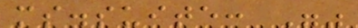ms.suite: ""
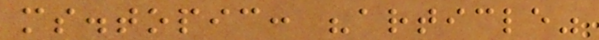ms.topic: "article"
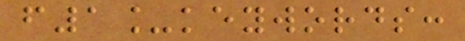f1_keywords:
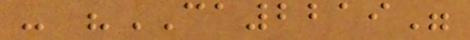- "CA2219"
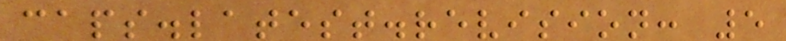caps.latest.revision: 5
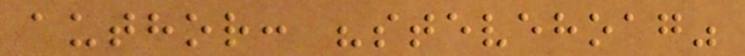author: "stevehoag"
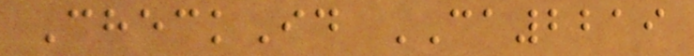CheckId CA2219
